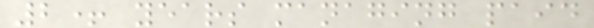2+ years managing paid
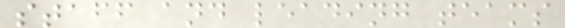staff and leading teams
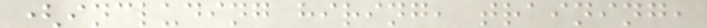(including hiring, training,
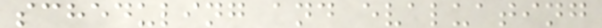scheduling and evaluating
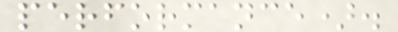performance).
